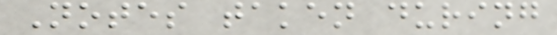Notes taken during
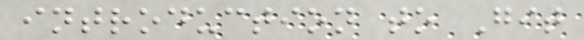introduction to Git
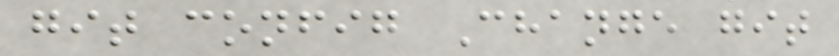git config Change git
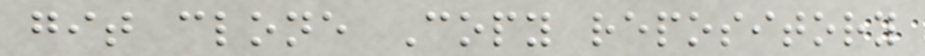git clone Copy repository
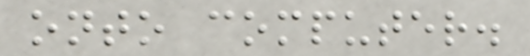onto computer.
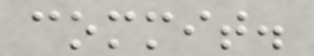commit.
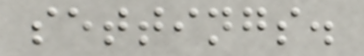settings.
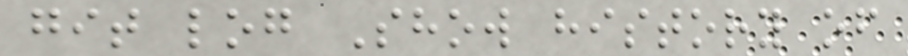git log Show history of
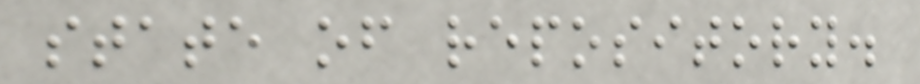state of repository.
